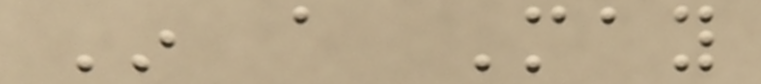In a May
